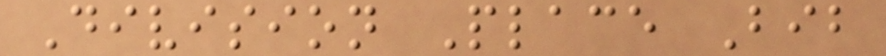Division Place Bib
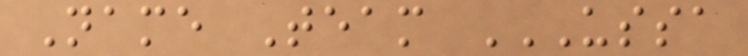Name Team USSA
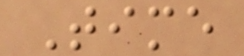Time
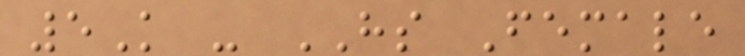5K - HS Female
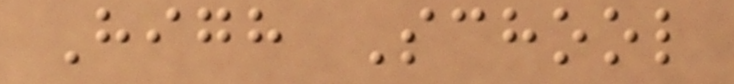High School
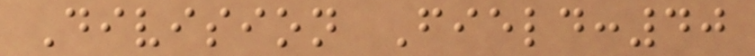Division Field:40
